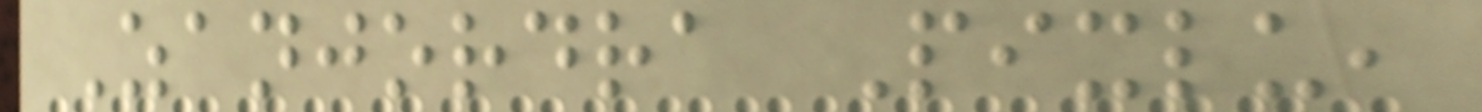Zanjordra Pixlu,
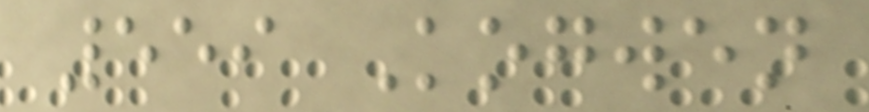559 Kogwen
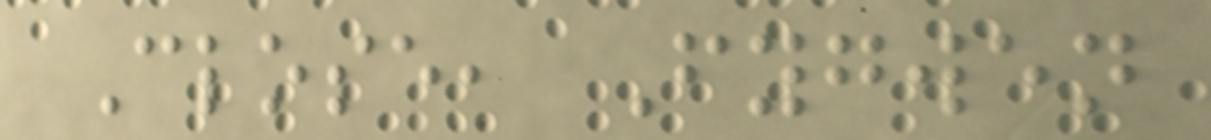Close, Fygwen
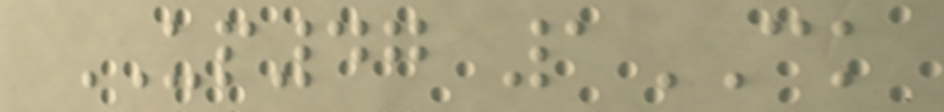UP47 1CK
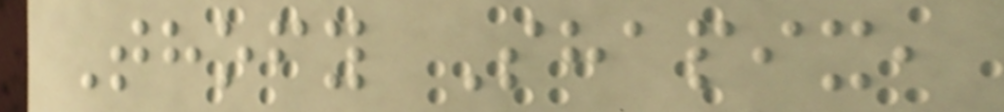Thofy Shapix,
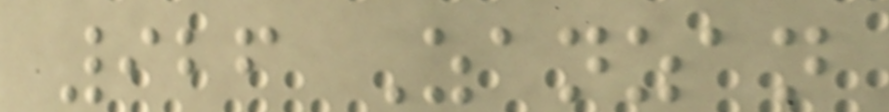926 Zanzan
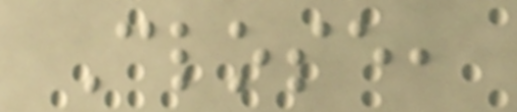Close,
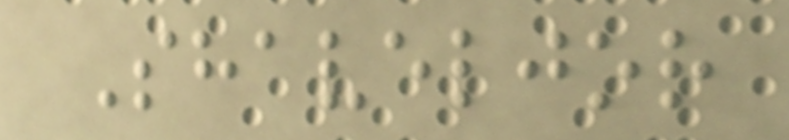Shaveljor
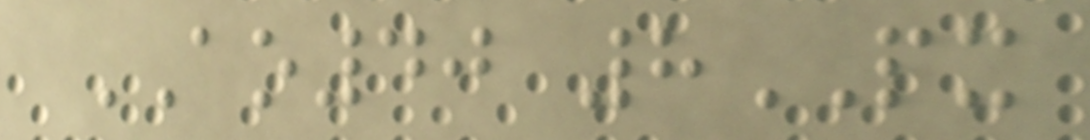AO40 8PX
